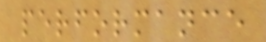performance
